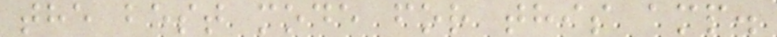the best mode for this amp.
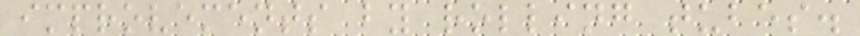improvements by rolling tubes.
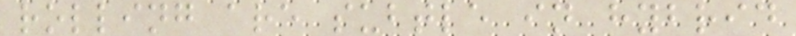rolling are subtle in hybrid
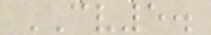CV5.
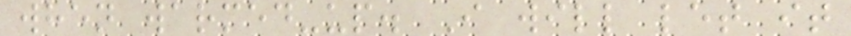when warmed-up. I will let it
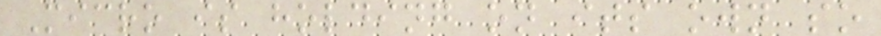Micro is holding on its own so
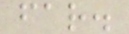far.
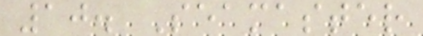10. Seamaster
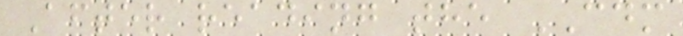After reading the CDM
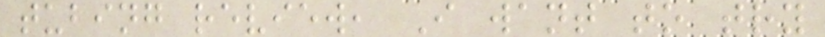tubing review, I want to try
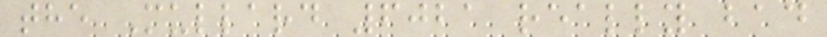the Mullard 6021 really bad
